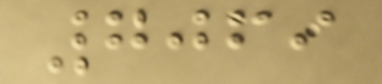7069
